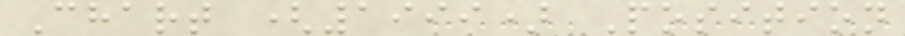Chart (1999) Position
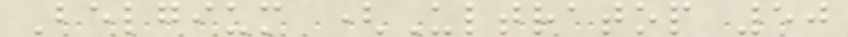Belgium (Ultratop 50
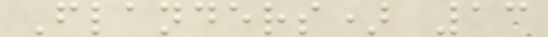Flanders) 13
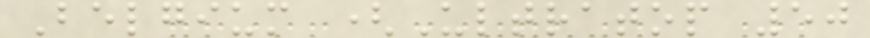Belgium (Ultratop 50
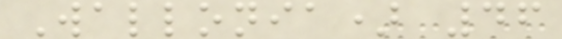Wallonia) 46
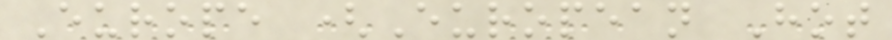Europe (European Hot
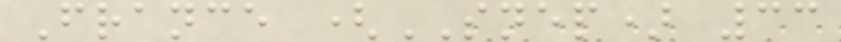France (SNEP) 33
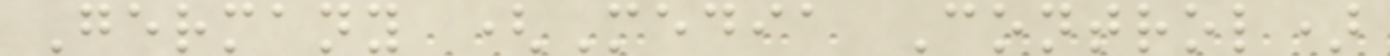Germany (Media Control)
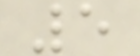5
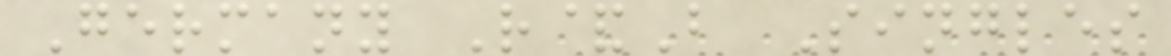Germany R&B Singles
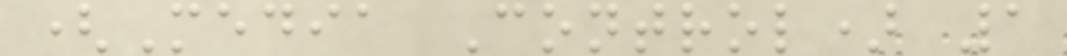(Media Control) 1
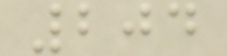204
